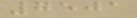7501
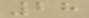28
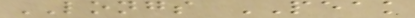LONGS PEAK
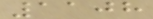1108
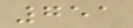751
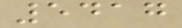5417
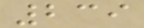239
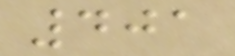401
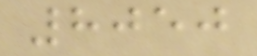8050
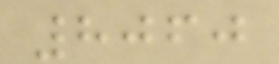8060
